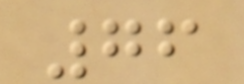76
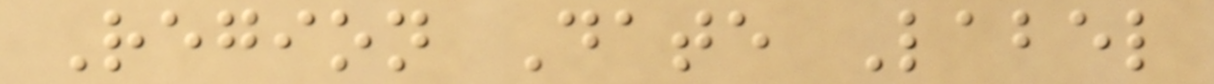Region Date Label
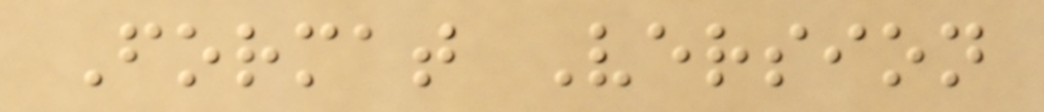Format Version
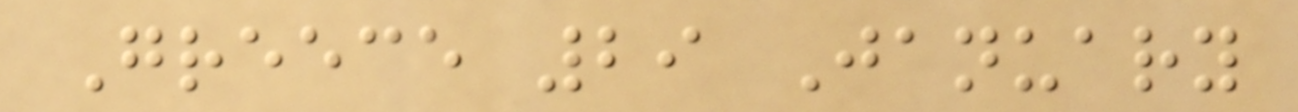Greece 29 January
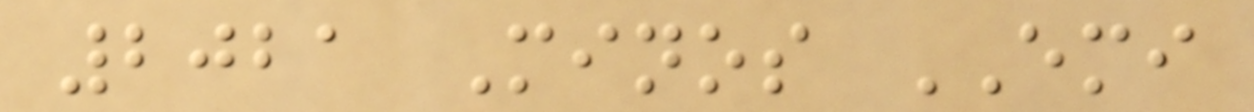2021 Minos EMI
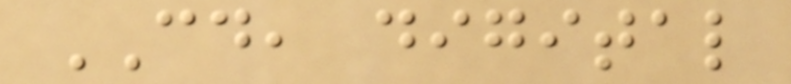CD, digital
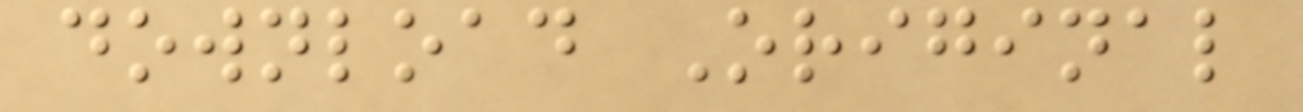download Original
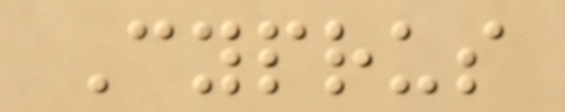Cyprus
